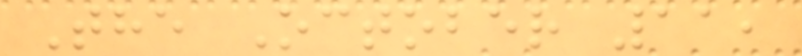The October 11,
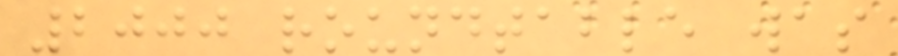2000 roundtable was
